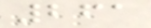261
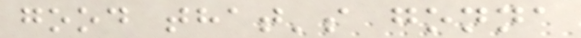good that's gonna
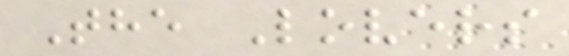The Lovers
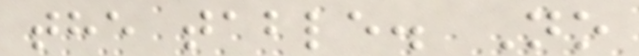the table. No
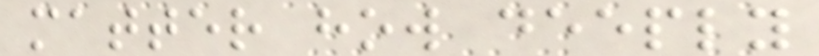matter how deeply
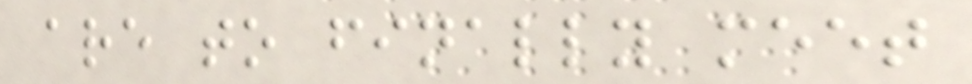are to finally meet
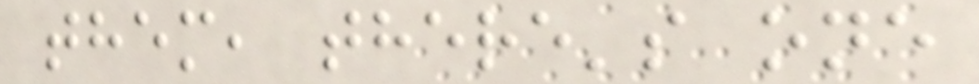them, there's one
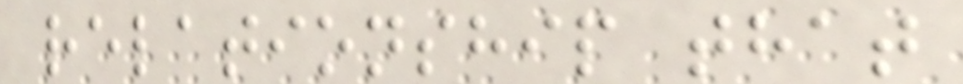relationship that
